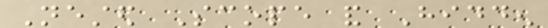Nested Scope and Hidden
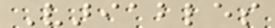Variables
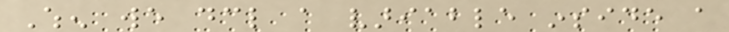When we declare a variable inside a
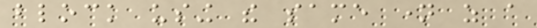block using the same name as a
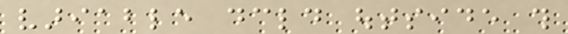variable declared outside this
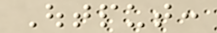Output:
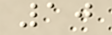10
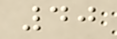40
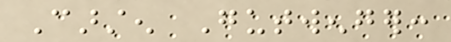Carsten Gutwenger:
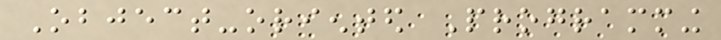Object-oriented Programming
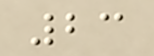23
